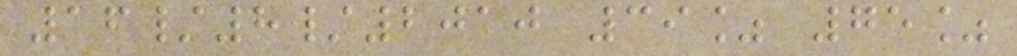16/8/2010 39% 75%
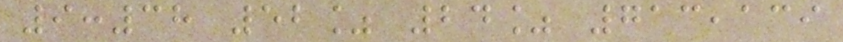9:38 52% 24% 713,139
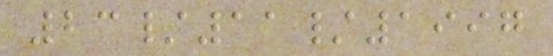23/11/1997
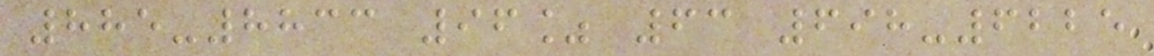885-8833 96% 63 698-6225
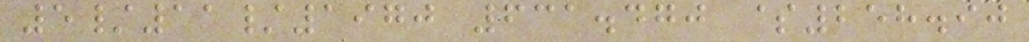5/11/1970 631.470 $258.90
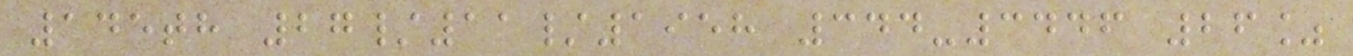145th 27/11/1958 344-3446 26%
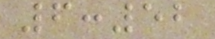6:52
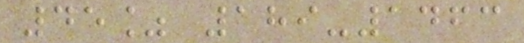45% 189-1463
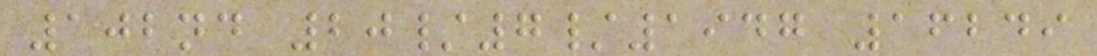102nd 20/7/1947 16249
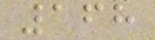168
